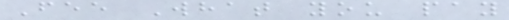Fee What you pay
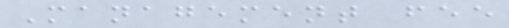Management fee
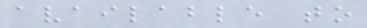available to
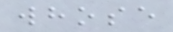whose
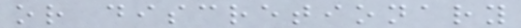or discretionary
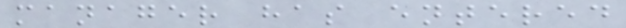manager has entered
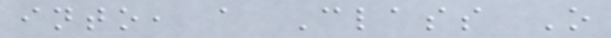into, a Class O
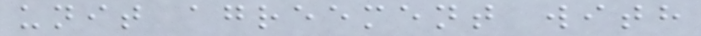unit agreement with
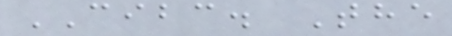CIBC. The
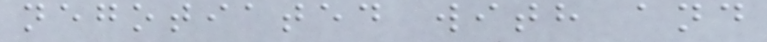negotiated with and
